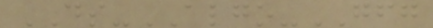DS-ALGO-GFG
